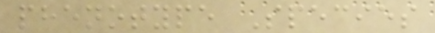phenotype Species
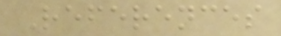References
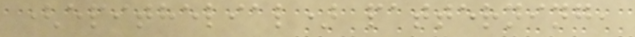(epithelial) patterning,
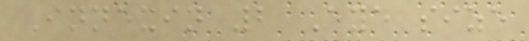Innexin 2 Eye size
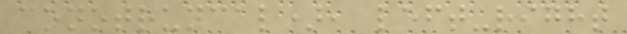conotruncal), left-right
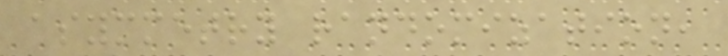asymmetry randomization,
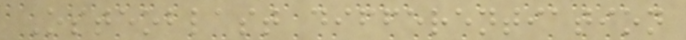Osteoblast differentiation
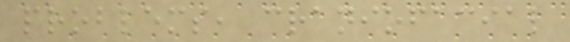problems, craniofacial
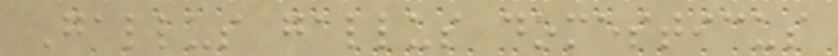Gallus gallus domesticus
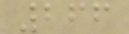266
